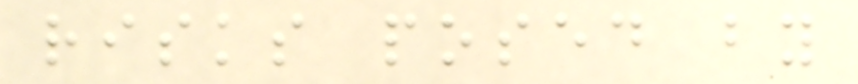risks posed by
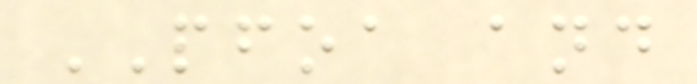PFOA and
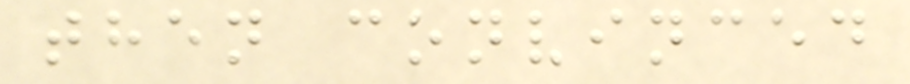then convinced
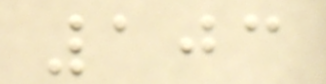103
